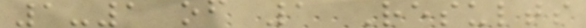1-1 of 1 Results
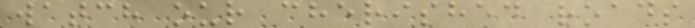watch our cherished roads
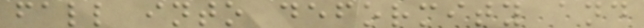fall into deformity and
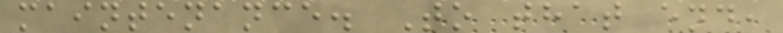maintenance. To that end,
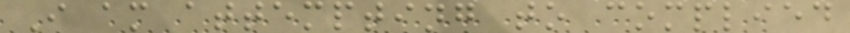I am attempting to complied
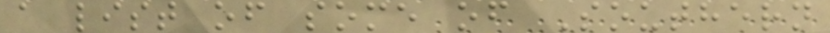a list of some of Southern
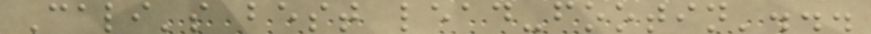Cali's best lead-footin'...
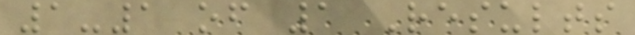1-1 of 1 Results
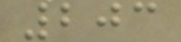203
